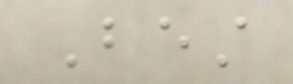Best
